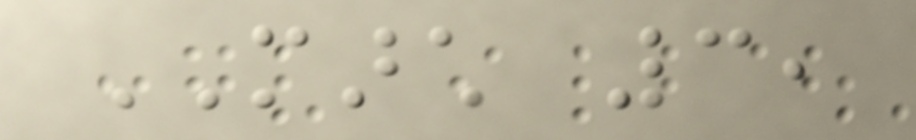MARCH 3,
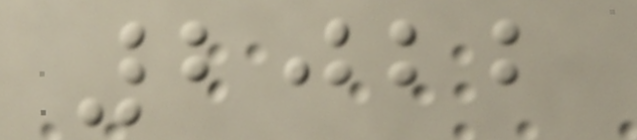2022
